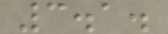3.1.
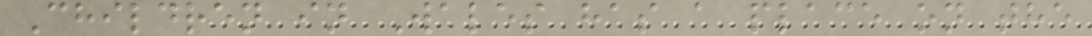Children in Wales has a place on the
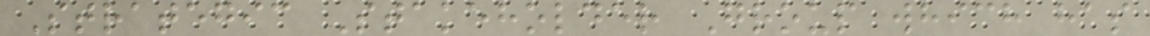Strategic Stakeholder Group which has
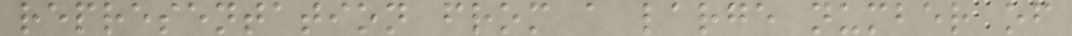representation from a large number of
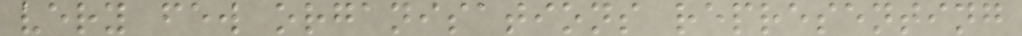very few organisations representing
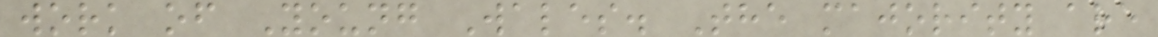work of Young Wales. The majority are
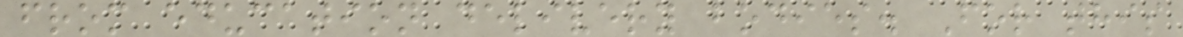from education delivery bodies. For this
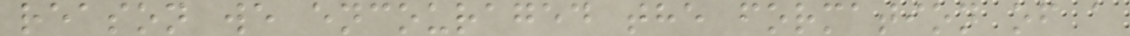reason we encouraged the formation of a
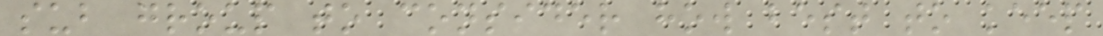sub group to consider how best to keep
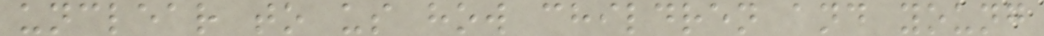unclear to us how children and young
